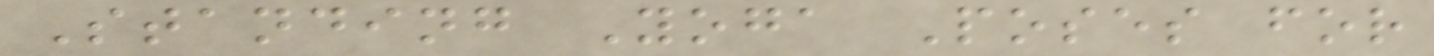Standing Yoga Poses for
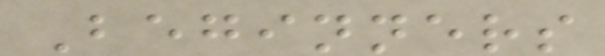Beginners
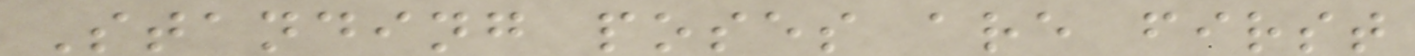Standing poses are first
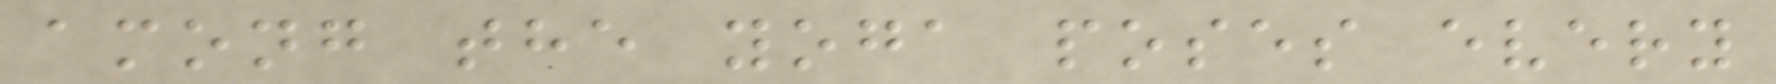among the yoga poses every
